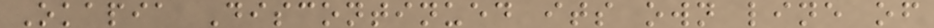Okapia Discontinued its own line of
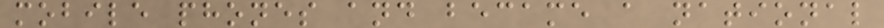mobile phones and became a national
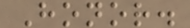Honor.
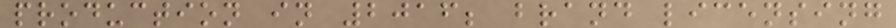production in 2016; brand licensing
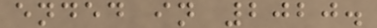ended in 2020.
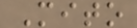Mito
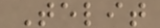Telit
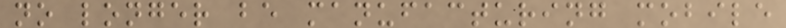no longer be manufacturing mobile
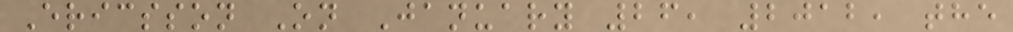Ericsson On January 26, 2012, the
